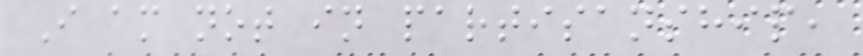I am not in partisanship,
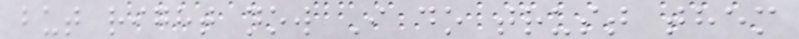but right now I do trust them
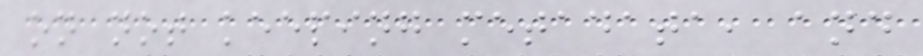on not keeping metadata, and
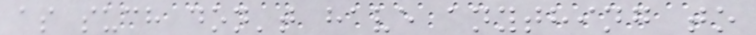as such don't have anything to
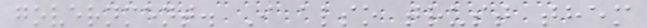government. I also trust them
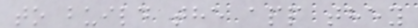to build the app they
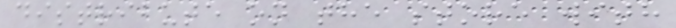distribute on the store with
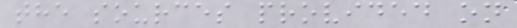the sources provided on
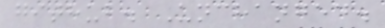github. Unchanged.
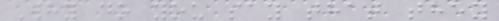Why do you say that they
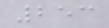253
